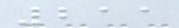211
